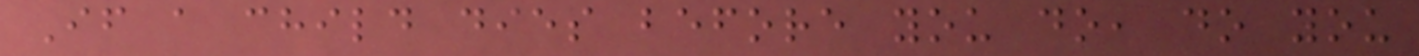If a child dies before you do, do you
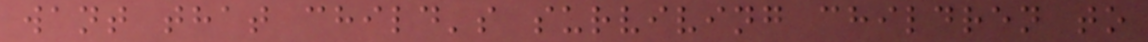want that child's surviving children to
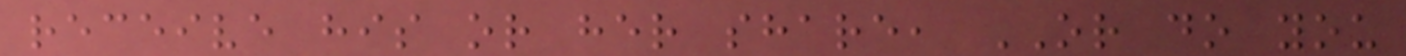receive his or her share, OR do you
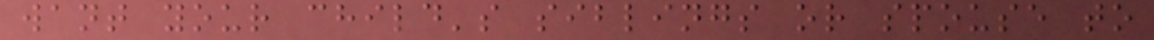want your child's siblings or spouse to
